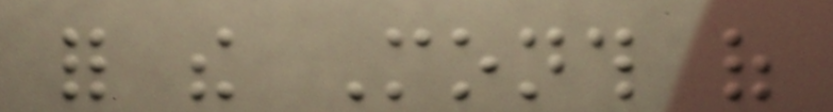for the Month of
